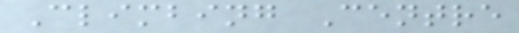Climbing Centre
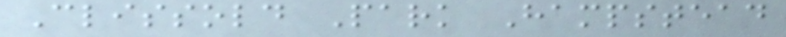Clissold Park Hampstead
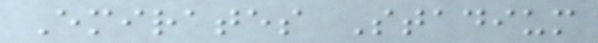Emirates Stadium
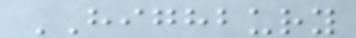HIGHBURY
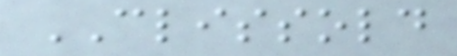CLISSOLD
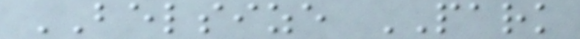BELSIZE PARK
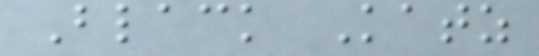Black Katz
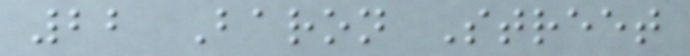22 Baron Street
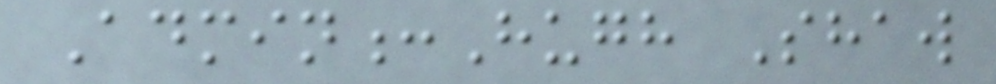Admin:Hugh Shaw
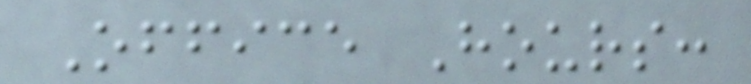Office Hours:
